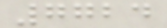7724
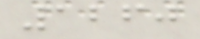1260
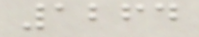1264
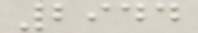2944
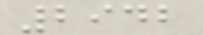2942
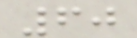60
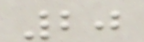20
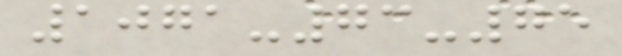1071-73-75
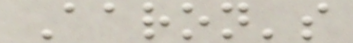Aaron's
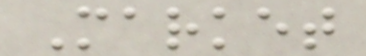Market
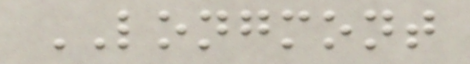LONGMONT
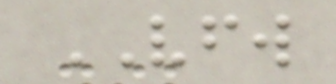VFW
